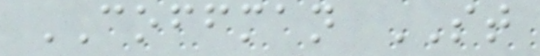COFFMAN ST
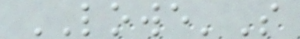LOWE'S
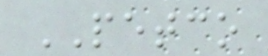PETCO
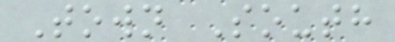Town South
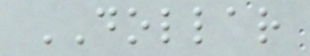DOLLAR
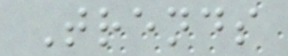Trends
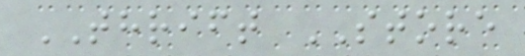THRIFT STORE
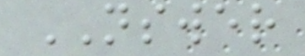NSWER
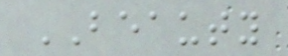BEAUTY
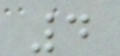4
